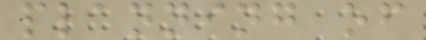planning of
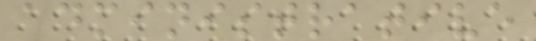administrative
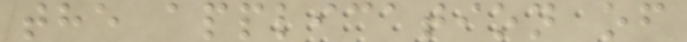the application of
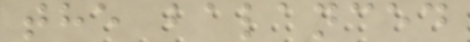the balanced
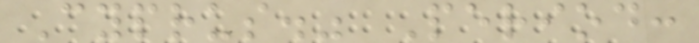Cyprus." Period:
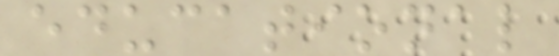educational
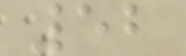52
